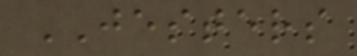JESTERS
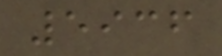5936
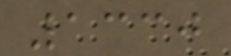1330
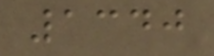1340
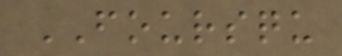FOURSQU
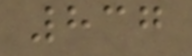837
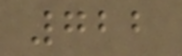722
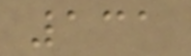131
